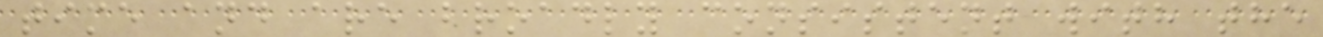time and are broadly consistent with the
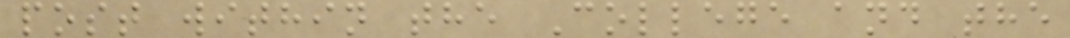post within the College and the
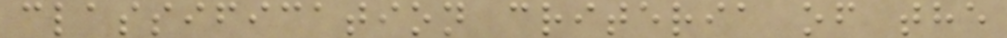classification criteria of the
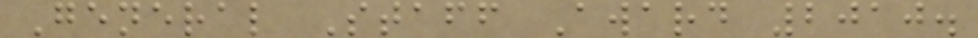General Staff Award 2010.
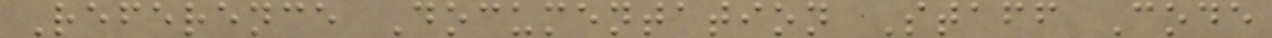Reference Documentation Staff Code
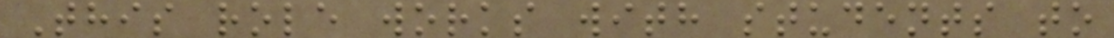This role works with students to
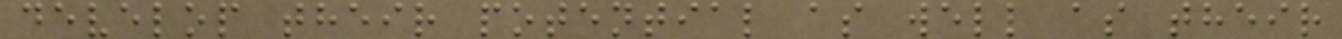develop their potential as well as their
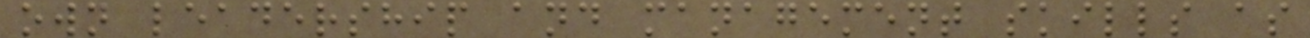own leadership and management skills as
